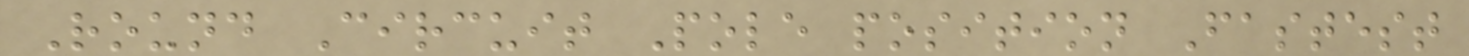Round Circuit Pole position Fastest
